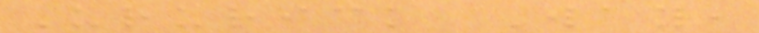Ururick Way,
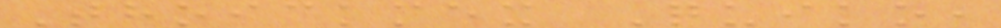Thoickmex Quiko,
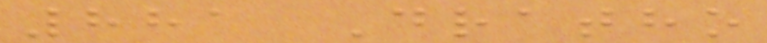881 Dratho
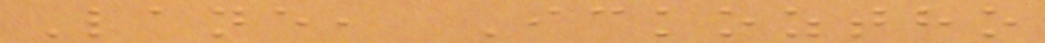Lane, Ickoztho
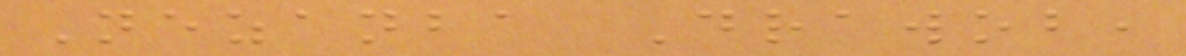Nezanba Drawob,
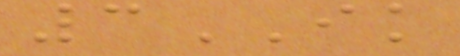3IK
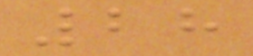28
